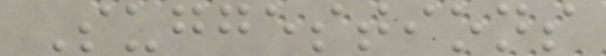Suggestions
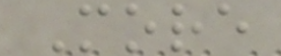More
